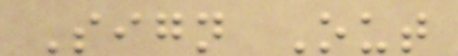Sign Out
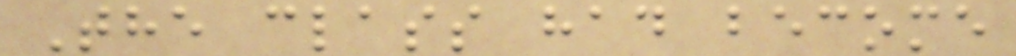The class had become
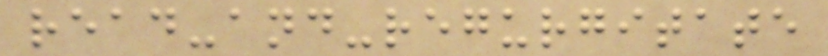read-and-regurgitate
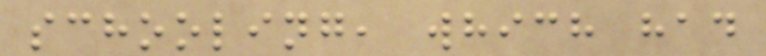schooling, which had
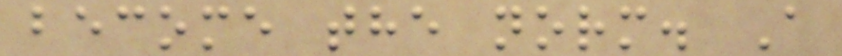become the norm. A
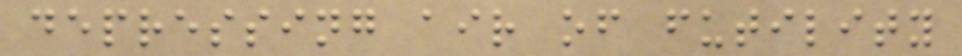depressing air of futility
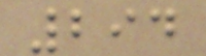294
